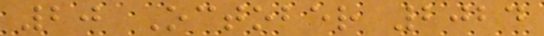20 October 2024
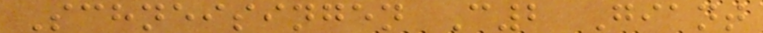Schneisingen C2 Giant
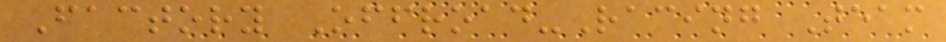Factory Offroad-Racing Team
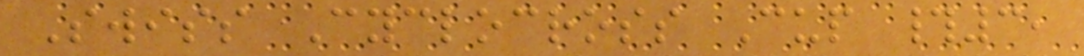Swiss Cyclocross Cup #3,
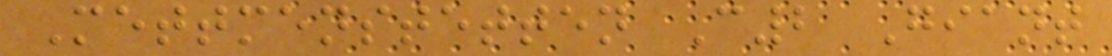Mettmenstetten C2 Giant
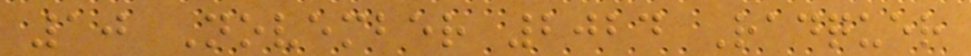10 November 2024 Radquer
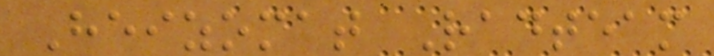Heizomat Radteam
